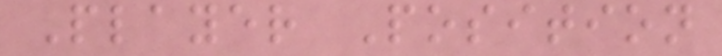Player Position
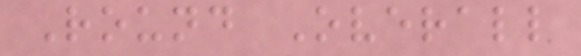Round Overall
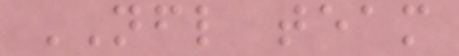NFL team
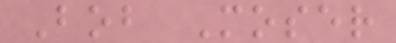Bob Moser
